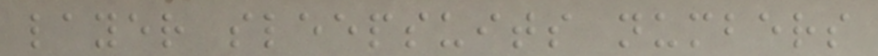layer sleepsuits numbers
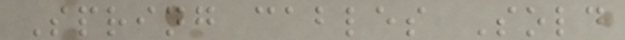Spring cables Sold
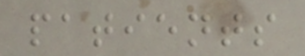patients
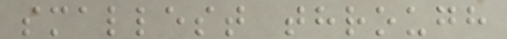smallest through
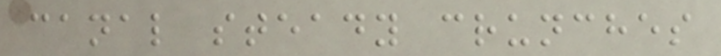canal steady crunches
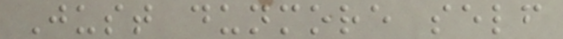Just dunmore self
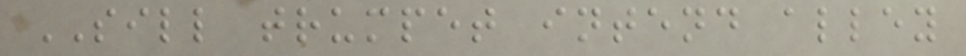SILL trumpet intend alley
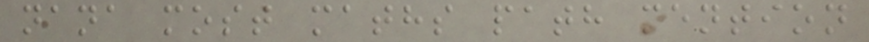nana most maths path mention
